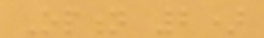Option 2)
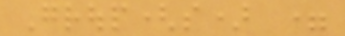Group(s) =
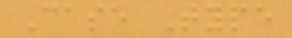Case Type
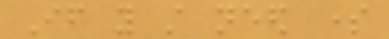If you still need some
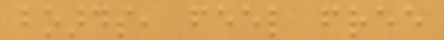boards, feel free
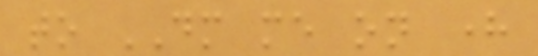to DM me on here
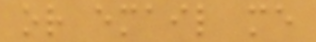or email me
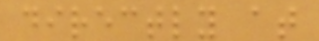directly at
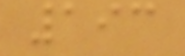193
